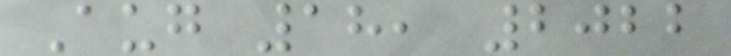Aug 18, 2022
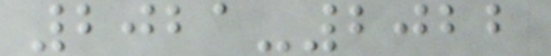2021-2022
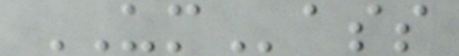UMass
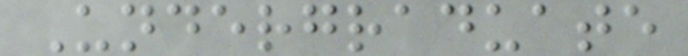Undergraduate
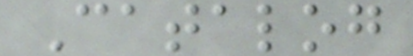Catalog
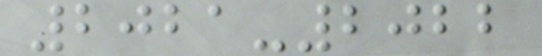2021-2022
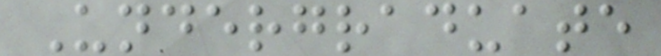Undergraduate
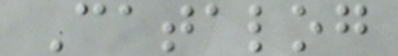Catalog
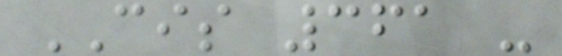CIS 361 -
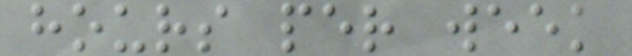hours per week
